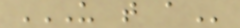U T A
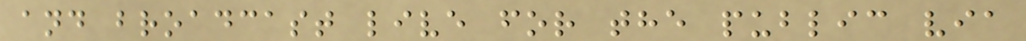and broadcast live for the public via
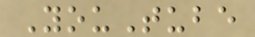YouTube
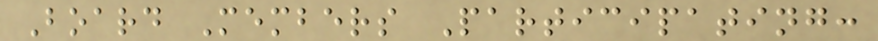Board Members Participating:
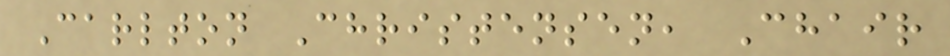Carlton Christensen, Chair
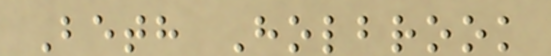Beth Holbrook
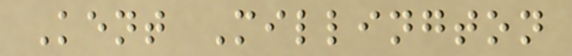Kent Millington
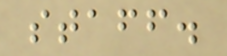staff.
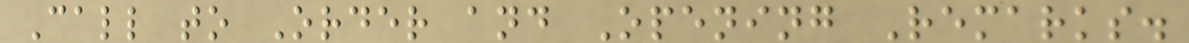Call to Order and Opening Remarks.
